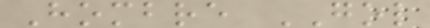Hombre GOL
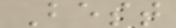Best
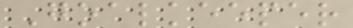Goalkeeper
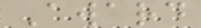Award
